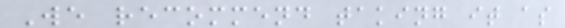We recommend taking it as
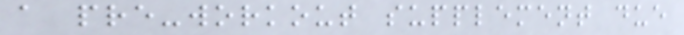a pre-workout supplement due
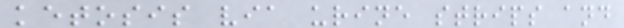ketosis via urine strips and
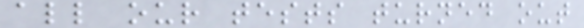all our tests turned out
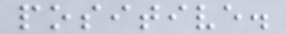positive.
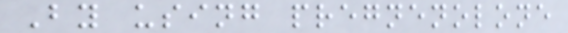By using pregnenolone
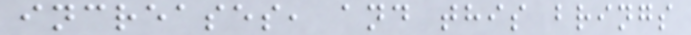increases, and this brings
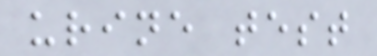urine test
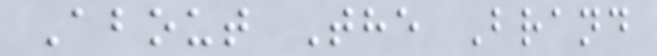About The Brand
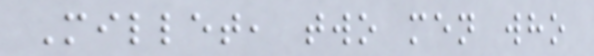Millet, two men who
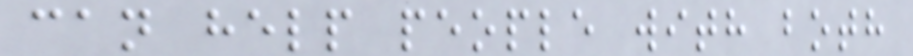can help people with both
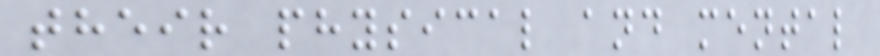their physical and mental
